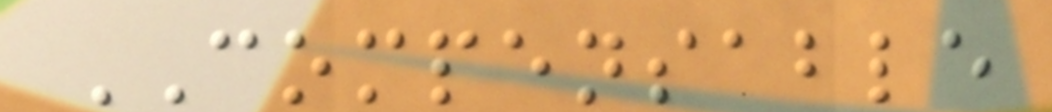COMPENSABLE
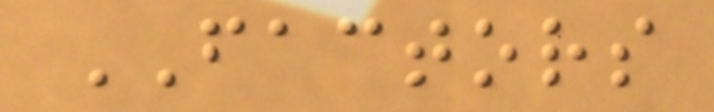FACTORS
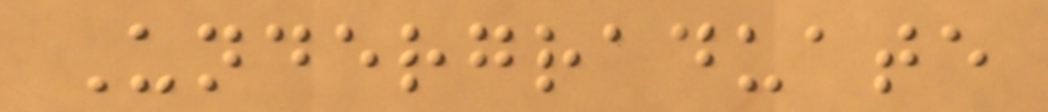Undergraduate
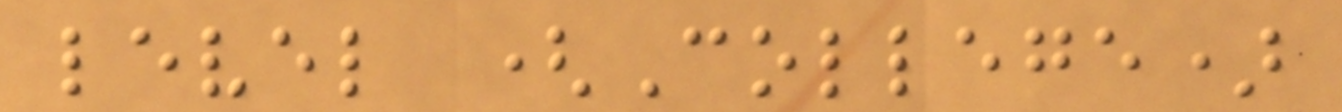level (College)
